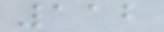112
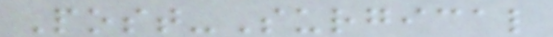Post-Surgical
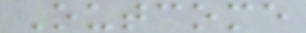Outcome
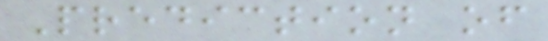Prediction of
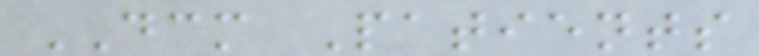DCM Patients
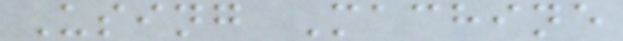Using Machine
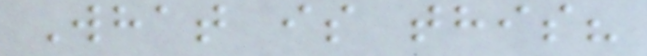What is this?
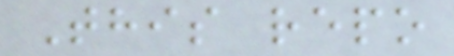This repo
